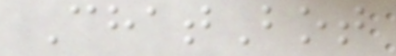ChatBot
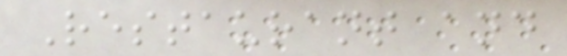Restaurant and
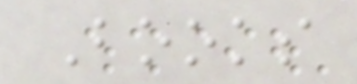Books
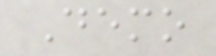Demo
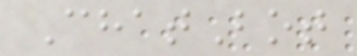ChatBot
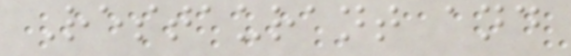Restaurant and
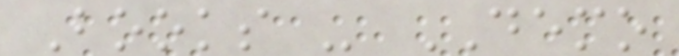Books - DEMO
